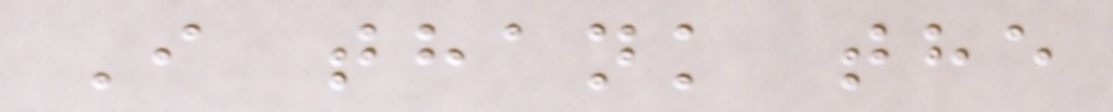I thank the
